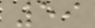59
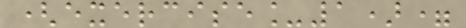(exercise_1)=
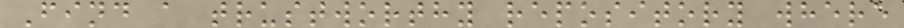Find a trustworthy repository where
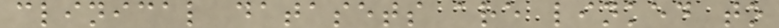clinical datasets are linked to
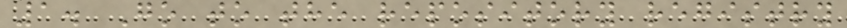1. Go to the repository registry
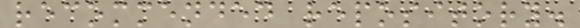recommended repository.
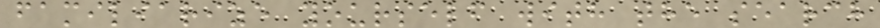familiarize yourself with the search
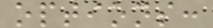options:
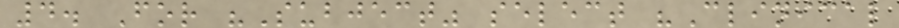4. For "Subject" select "Clinical
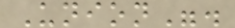Union".
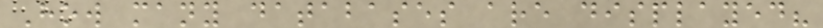How many databases are displayed?
